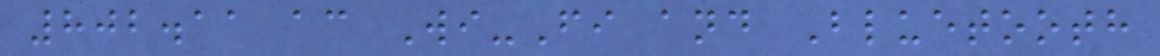802.11 ac Wi-Fi and Bluetooth
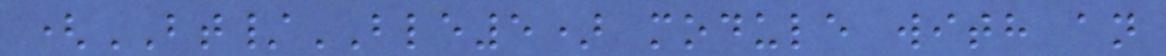(BT/BLE5) module with an
